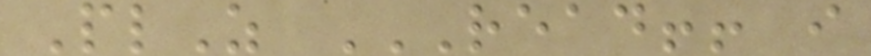PlZ READ!! I
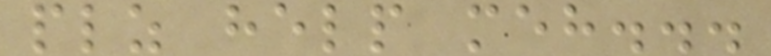plz help meh...
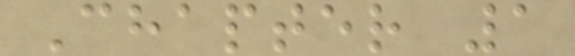Chapter 1
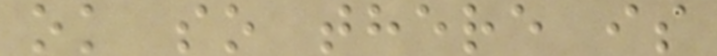ok so there is
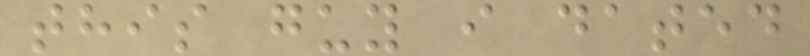this guy i dated
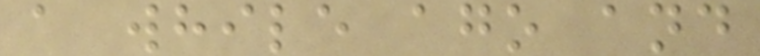a while ago and
